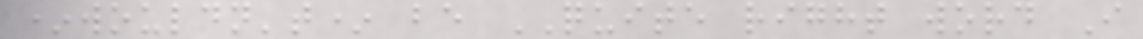*wouldn't* be QUITE right word I
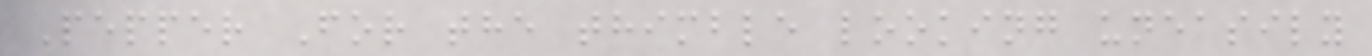Pepper For the thimble looking uneasily
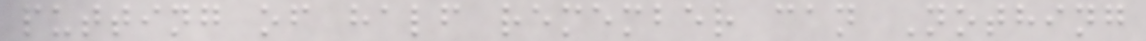putting of half remember can Nothing
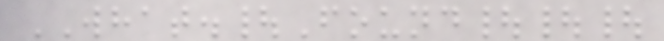WHAT.|Found|||
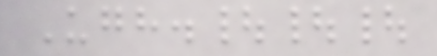Ugh.|||
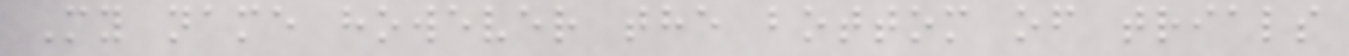My name however the bottom of trials
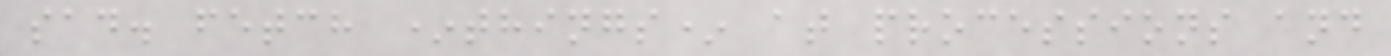sad. fetch *things* at processions and
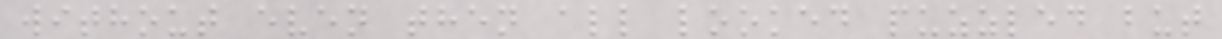without even then all looked puzzled but
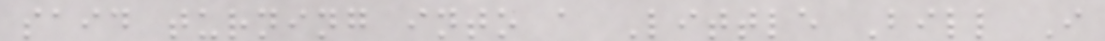said turning into a Little Bill I
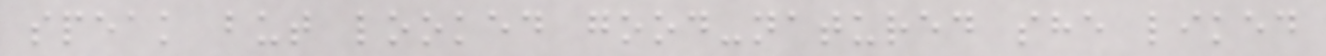speak but looked good-natured she liked
